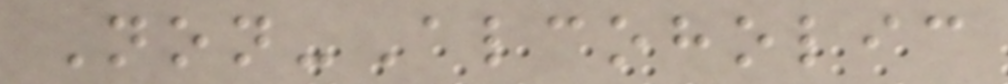Non-Alcoholic
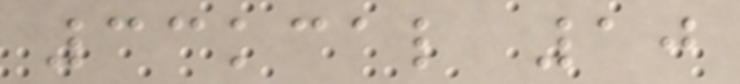33kcal 10
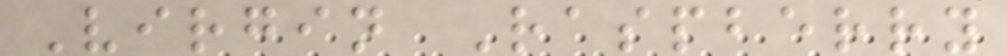Virgin Raspberry
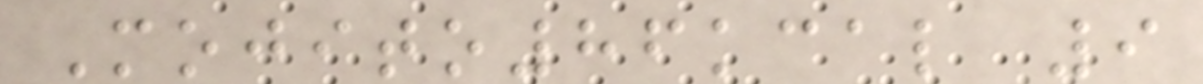Mojito86kcal 9
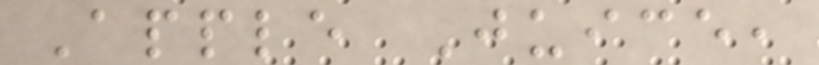Apple Juice,
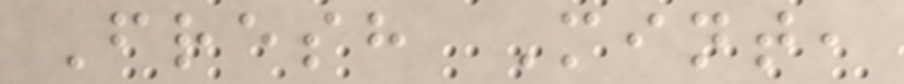Fresh Mint,
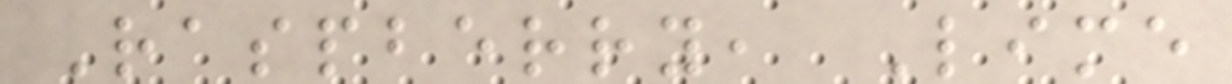Raspberry, Lime
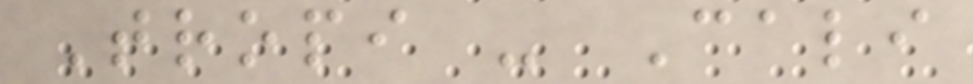Tropi - Cali
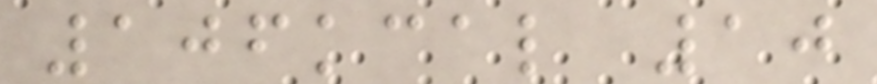106kcal 10
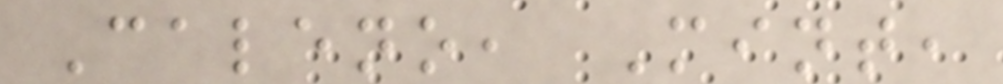Caleno, Mint,
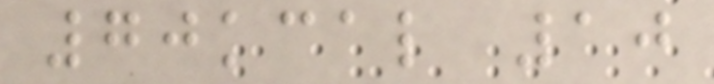70kcal 10
